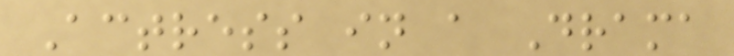Actress in a Drama
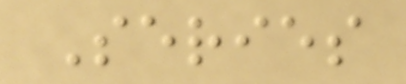Series
